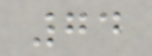74
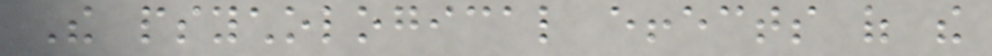The psychological effects of the
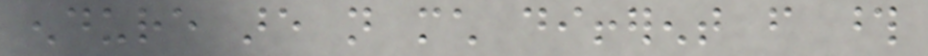endure are not much different from those
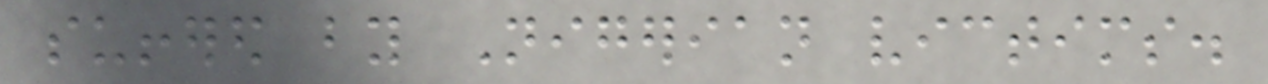suffered by Nigerian victims.
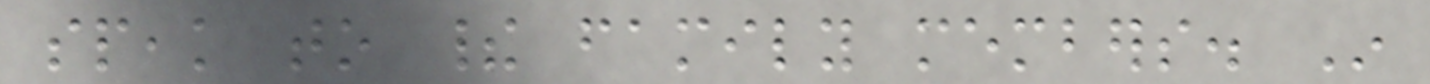speak to their family members. In
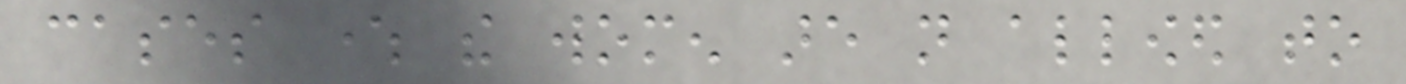cases where the women are not allowed to
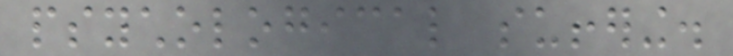psychological suffering.
